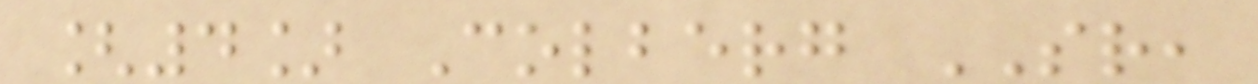[4] Colberg SR,
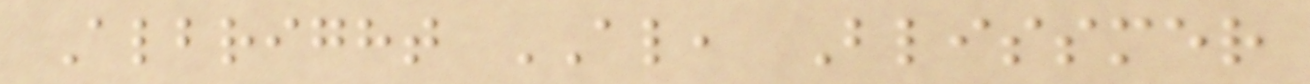Albright AL, Blissmer
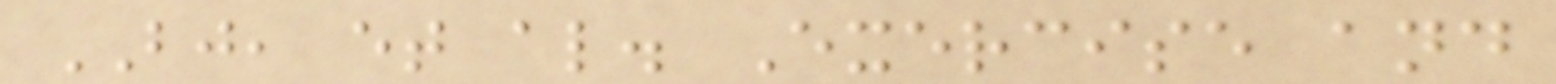BJ, et al. Exercise and
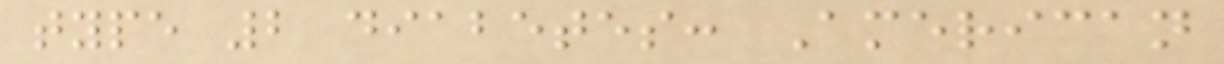type 2 diabetes: American
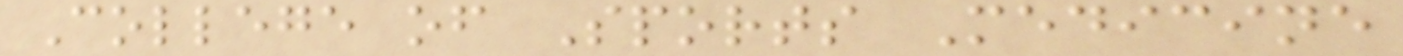College of Sports Medicine
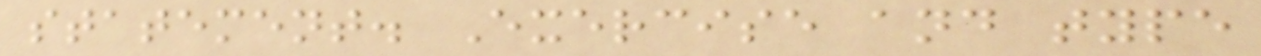statement. Exercise and type
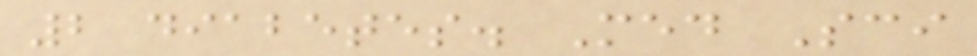2 diabetes. Med Sci
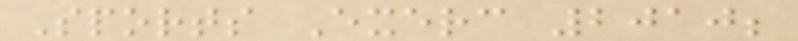Sports Exerc 2010;
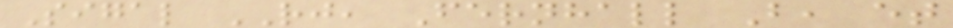Sigal RJ, Fernhall B, et
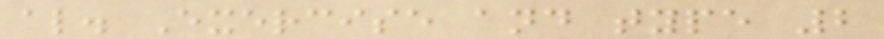al. Exercise and type 2
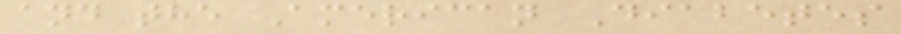and the American Diabetes
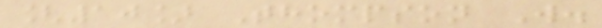[10] Thompson W.
